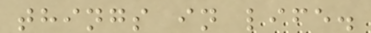things in life.
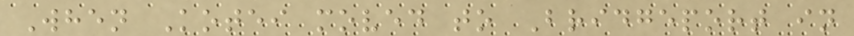When Kotei moved to Bridgeport in
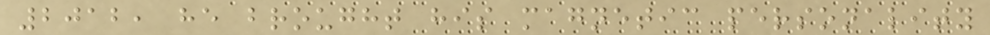2012, he brought his magnetic personality
